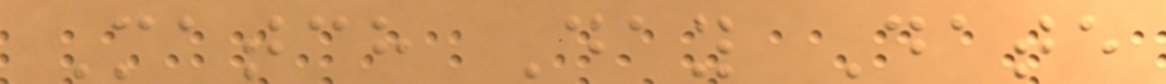Match Day Date
